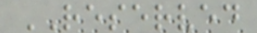RESERVED
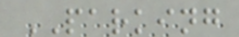PARKING
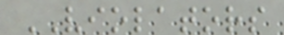VIOLATORS
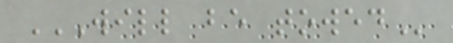WILL BE TOWED
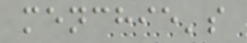menchie's
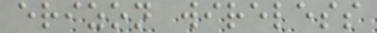erizon wireless
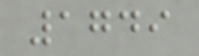1749
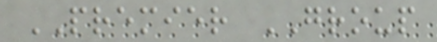PREMIER GROUP
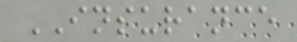INSURANCE
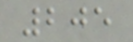205
